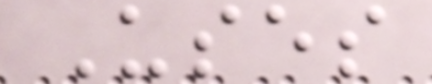Uses
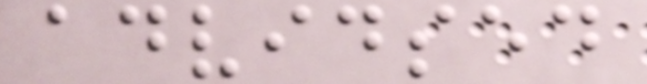advidsed
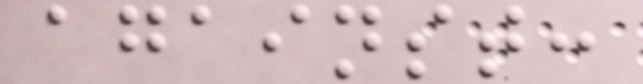against:
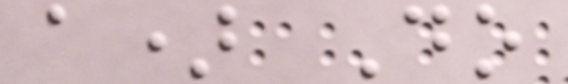a) Do
